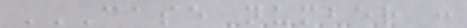CASE NUMBER :
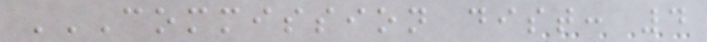COMMISSION DIST: 4
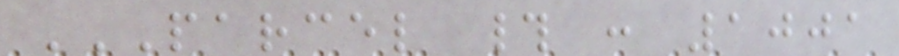PARCEL # : 1001
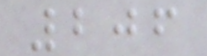206
